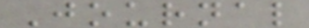Journal
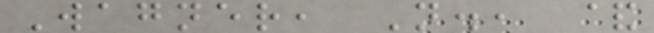Wagner, N., &
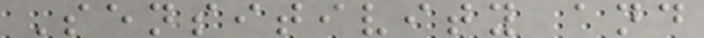Sensitivity and
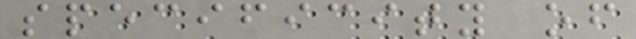specificity of
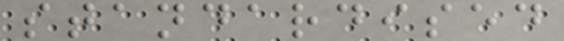standardised
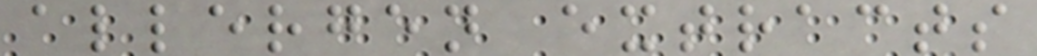allergen extracts
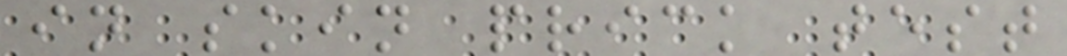in skin prick test
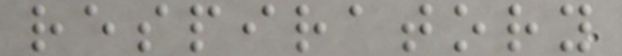respiratory
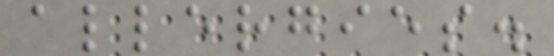allergies.
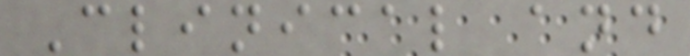Clinical and
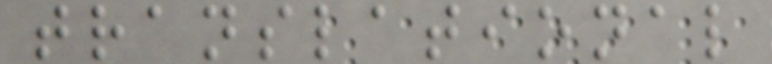translational
